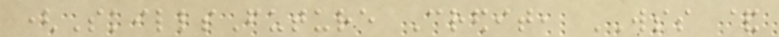(SkillsFuture Credit, WSS &
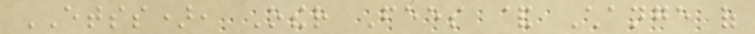ETSS), Other Fees & Change of
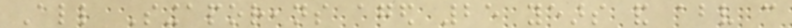All Singaporeans aged 25 years and above can
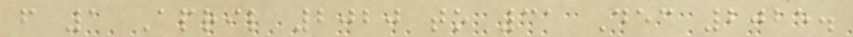from 1 April 2020 to 31 Dec 2025.
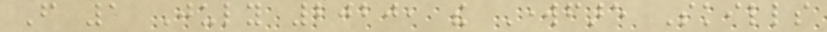From 1 July 2020, the Workfare Skills
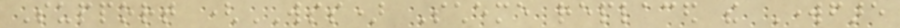Support (WSS) Scheme replaced the Workfare
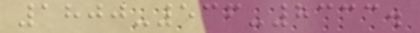1800-536-8333.
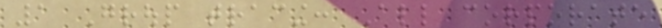1 Group tracing: All corporate
